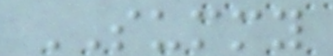SUMMY
